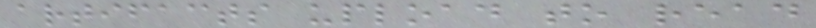artifacts upload to read
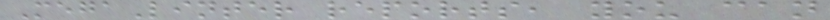MegaLinter reports, you can
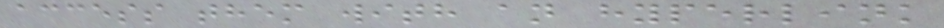access them with an hyperlink
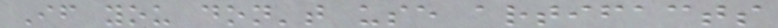If you don't use artifacts
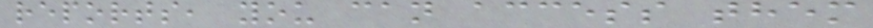reports, you can access them
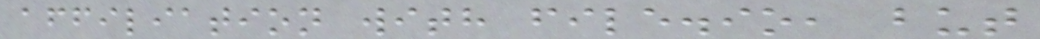affiliation with file.io, but
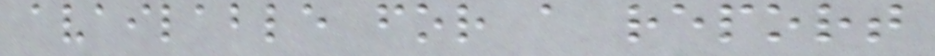available for a report
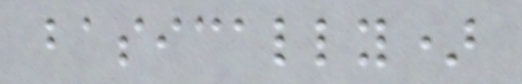basically)
